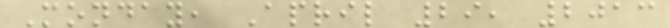Monday, April 29, 2013
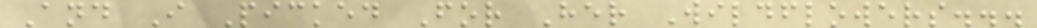And I Picked For Her Wildflowers...
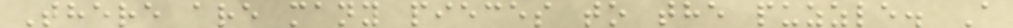There are many pieces to the puzzle. A
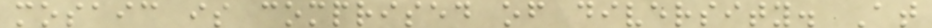mosaic is comprised of diversity. At
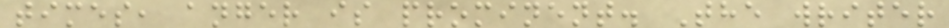times, anger is prominent. The writer
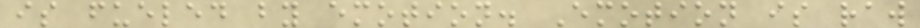is fueled by emotion. Emotion is raw
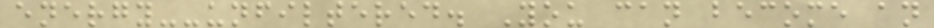energy--unfiltered. You can become an
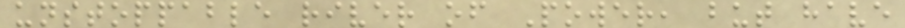unstoppable river of Power, but have
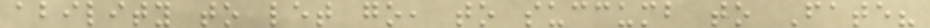ability to let go, to succumb to Fate?
